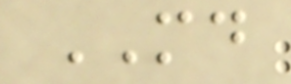MD
